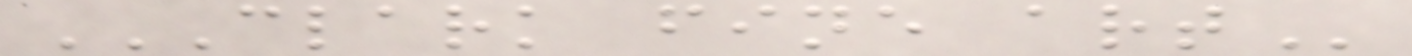CLARK FINE ART
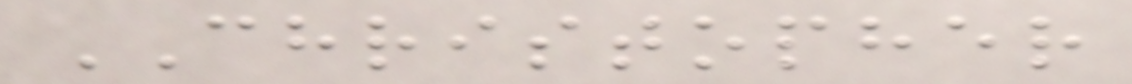CHRISTOPHER
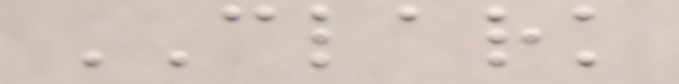CLARK
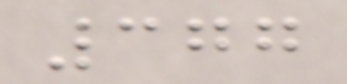377
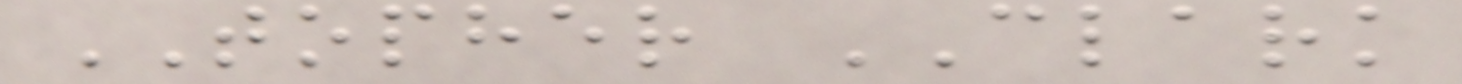TOPHER CLARK
